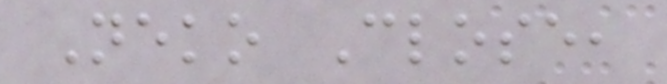Neko Close,
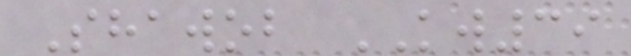Shawob KW39
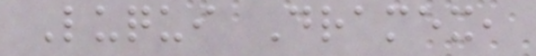Luqui Dramex,
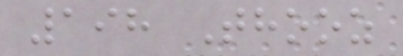198 Thooz
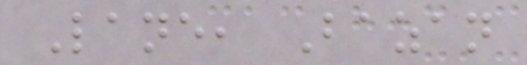Lane, Bazan
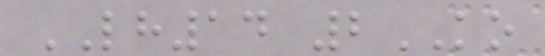LH14 2KO
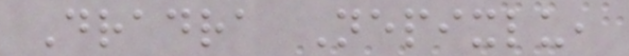Dradra Nepixlu,
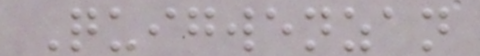Quigwenzan
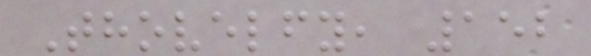Thovelfy, 152
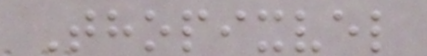Thopixvel
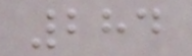284
